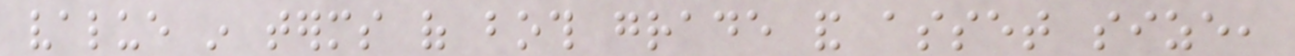value in terms of both grade and asset size,
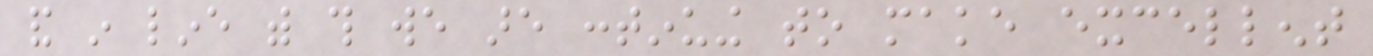and in line with this we are continuing to make excellent
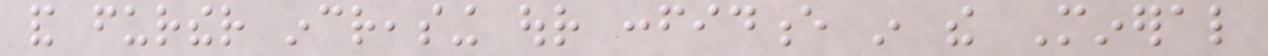and further increasing our confidence in the Mineral
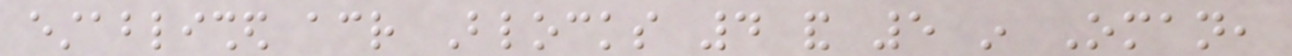established across Blocks 4 and 5 in Oman,
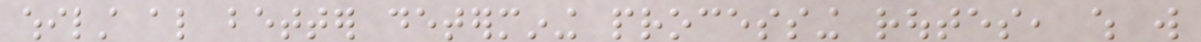whilst also better determining processing routes, which will
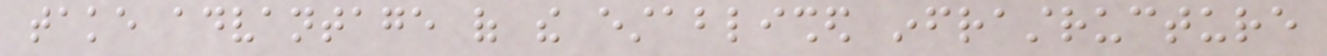take advantage of the established infrastructure
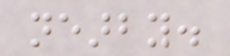nearby.
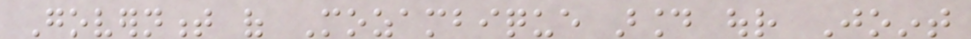Government of Mozambique around our Joint
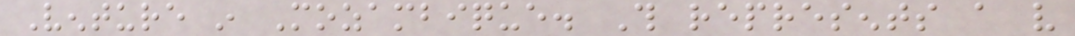Venture in Mozambique. This represents a very
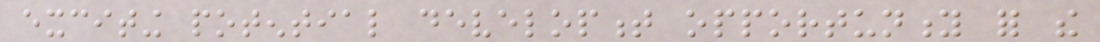exciting potential development opportunity for the
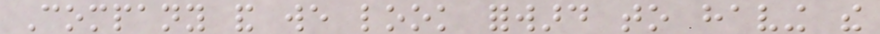Company and we look forward to having the
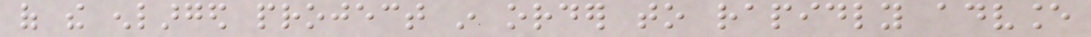of the enlarged project in order to rapidly advance
